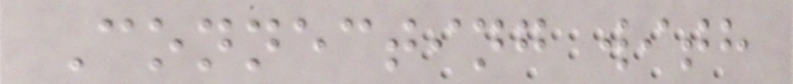Connecting with
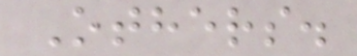Others.
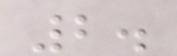2.
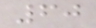60
